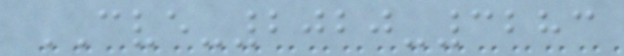CVE-2020-3283
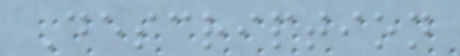Description
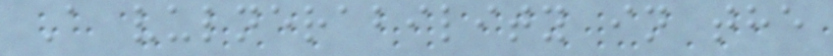A vulnerability in the
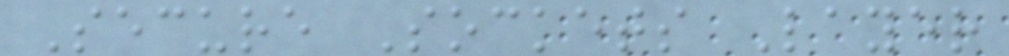Secure Sockets Layer
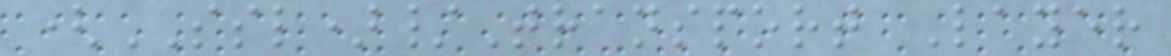(SSL)/Transport Layer
